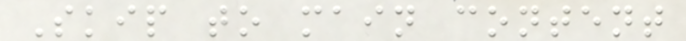Skip to main content
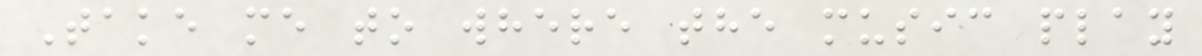Take me to where the music play
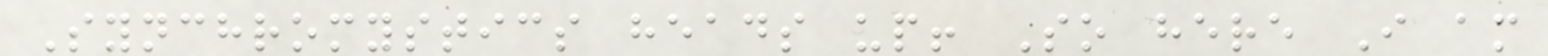Synchromystics heads up! So here I am
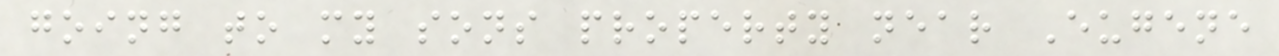going to my sons property near Eugene
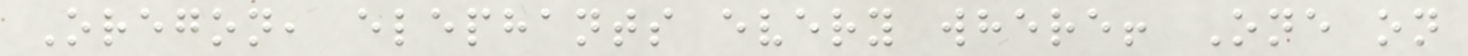Oregon, elephants every where! One on
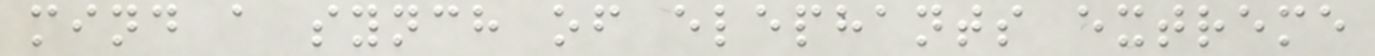mind a synch of elephants extreme
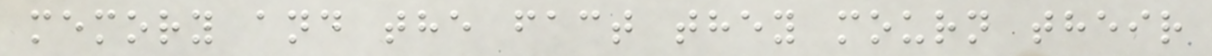memory and the fact they mourn their
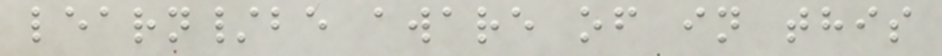learn/be aware of in this
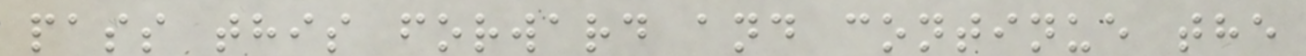pass this forward and continue the
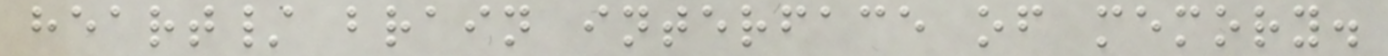heart/ brain interface of memory.
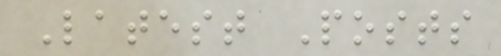Latest Posts
